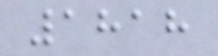1818
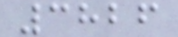3826
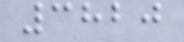3820
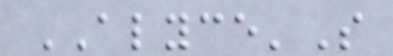ALYCE'S
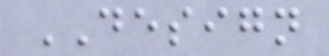DESIGN
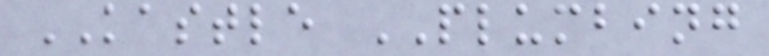KASTLE PLUMBING
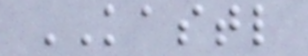KASTL
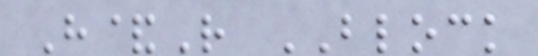H&R BLOCK
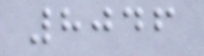8046
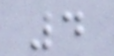4
